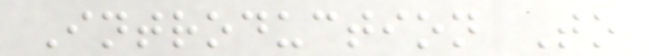Introduction To
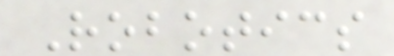Robotics
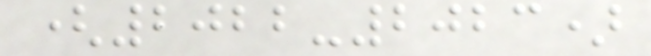(2022-2023)
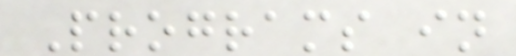Programs in
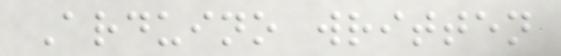Arduino written
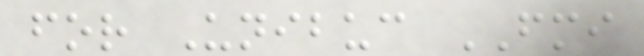for Unibuc FMI
